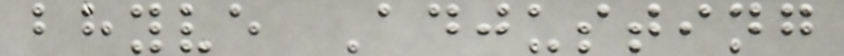bhyve Adjusting
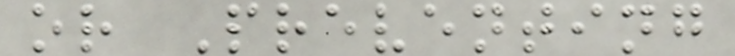or Preventing
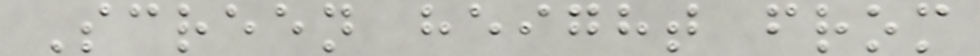Screen height from
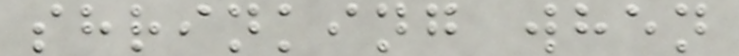shrinking when
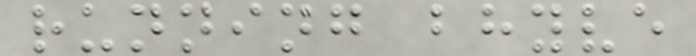running bhyve
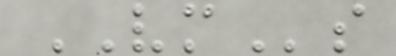VMs
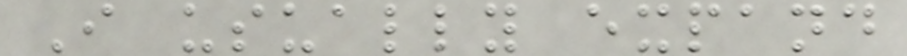I usually expand
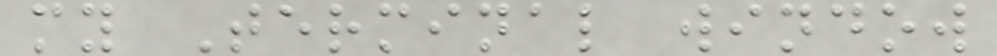my Terminal window
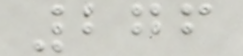276
